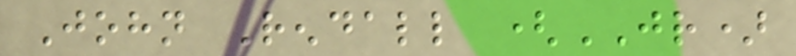John Rendall (JR)
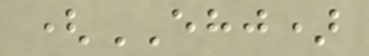(EHJ)
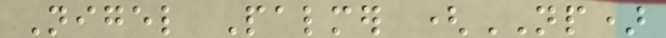Nigel Palmer (NP)
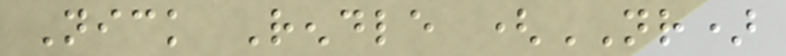Nick Rendle (NR)
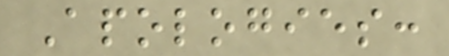Apologies:
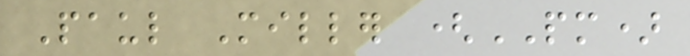Paul Miller (PM)
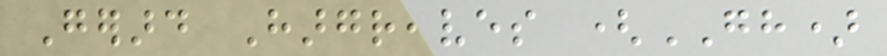Gerard Hargreaves (GH)
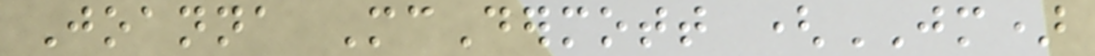Joanna McDermott (JM)
